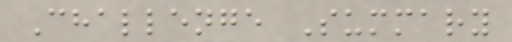Challenge Summary
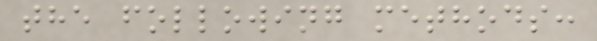the following methods:
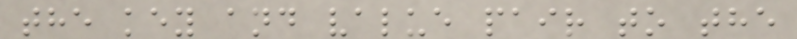the key and value pair to the
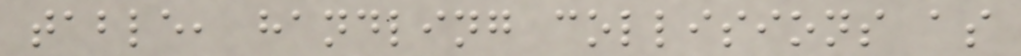table, handling collisions as
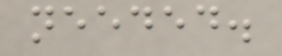needed.
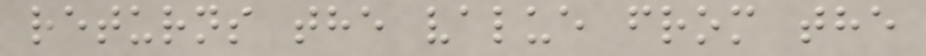returns the value from the
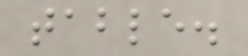table.
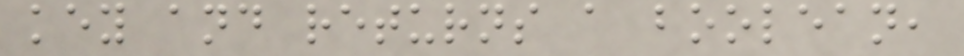key and returns a boolean,
